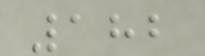182
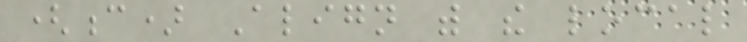(c) Align with the local
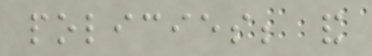policies; and
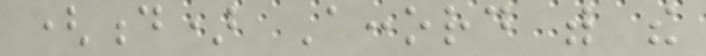(d) Accord with the
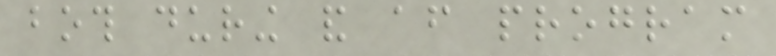both during and after program
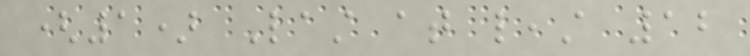(1) Last at least 12
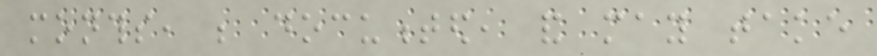months, be documented, and may take
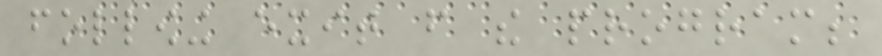following exit from the program;
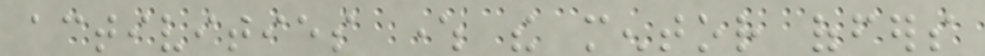activities where the mentor offers
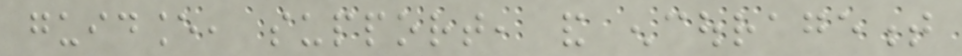guidance, support, and encouragement
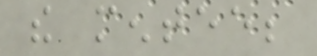the mentee;
